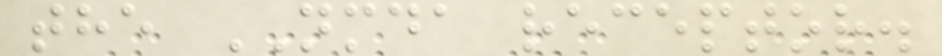the NMDA receptor.
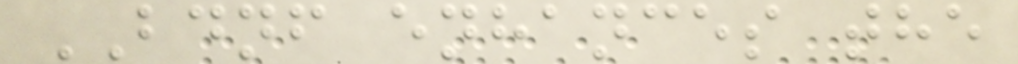BDNF enhances the
